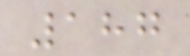187
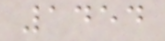1454
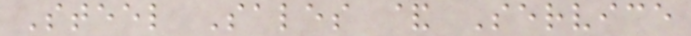Steel Sales & Service
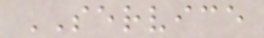SERVICE
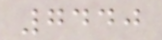7440
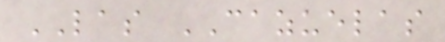LAS CAZUELAS
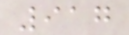917
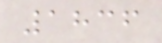1836
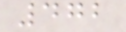472
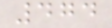474
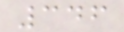346
